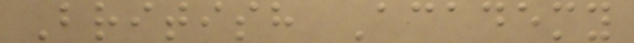British Academy
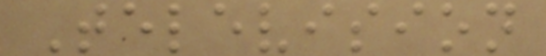Television
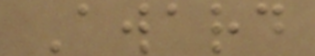Award
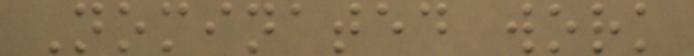Nominated work
